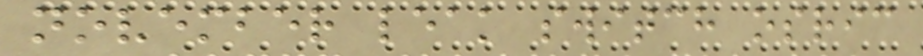november leak switch osric
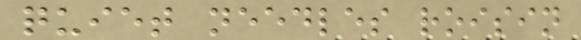quiet needles roisin
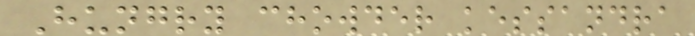Hungry chowder kessandra
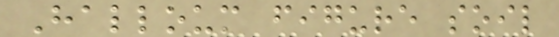Halloum figure soil
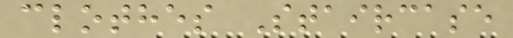clothes Staircase
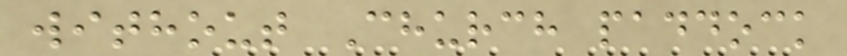without Church paddock
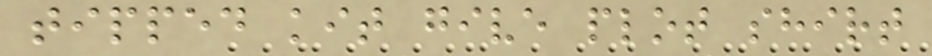tipped kit give plot shirt
